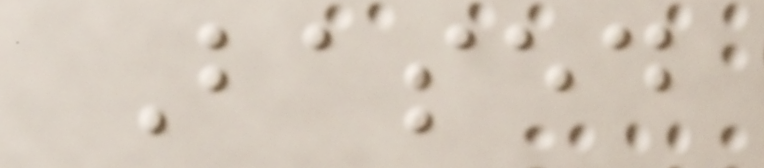Based
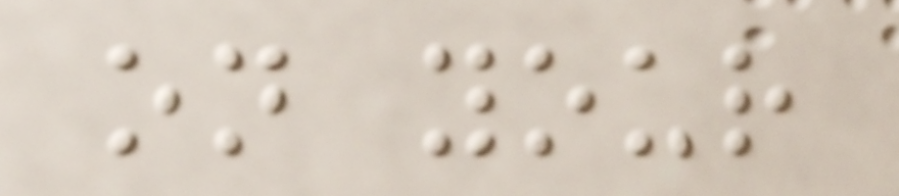on your
